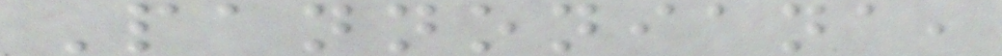Pannoniana,
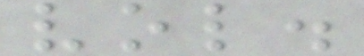vol.
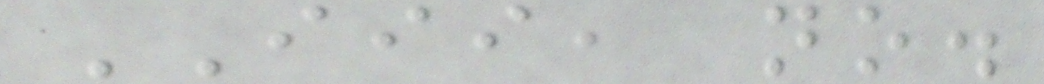III, no.
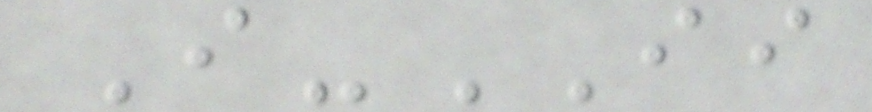I-II
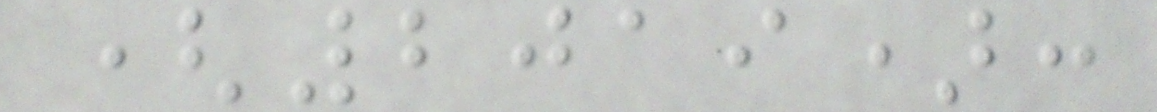(2019):
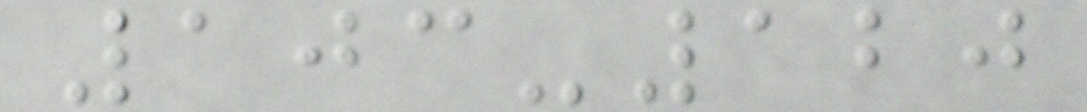103-120
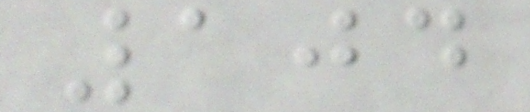104
